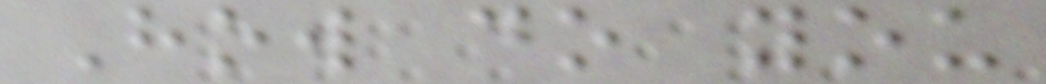How do you
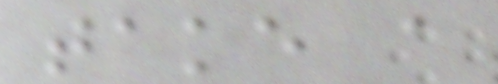take a
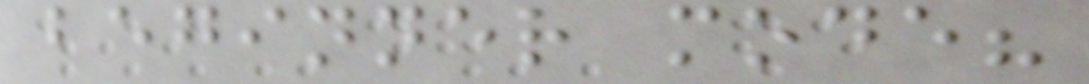beginner mode?
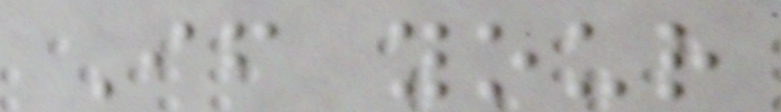If your
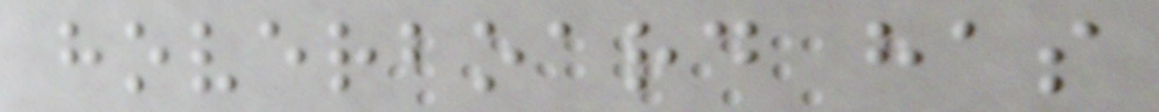hoverboard has
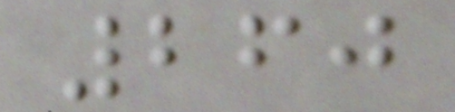260
